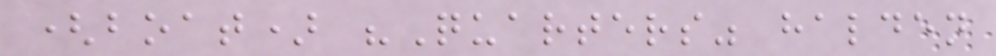(boat) "Quarters" halden
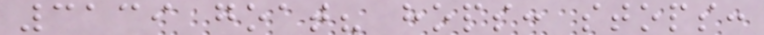3139 goat? hops: stops:
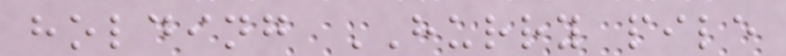holding HURRY pile
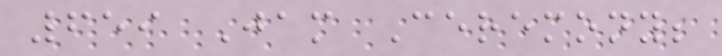659 Jam Ceremony;
